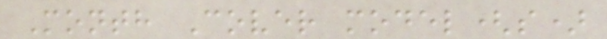Month Cover model(s)
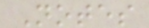Notes
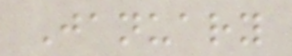January
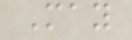May
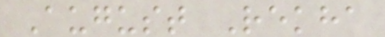August Rekha
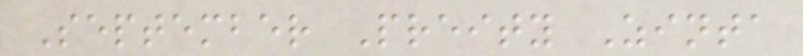September Preity Zinta
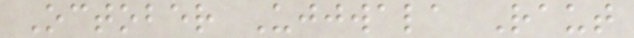October Ujjwala Raut
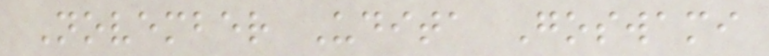November Udita Goswami
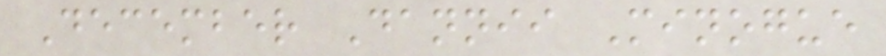December Dannii Minogue
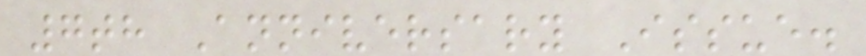7th Anniversary Issue.
